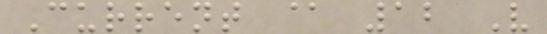Current @ 12 V
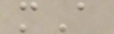mA
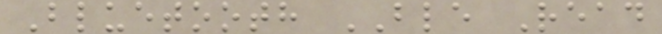Bluetooth BLE Read
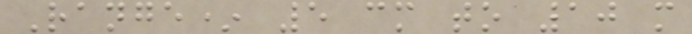Range* 5 cm to 10 m
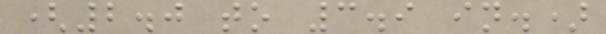(2.0 to 3.9 in.)
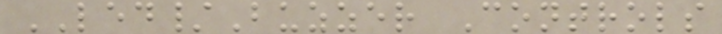LED/Buzzer Controls
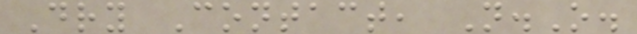Dry Contact, N.O.
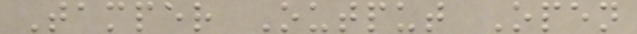Tamper Output Open
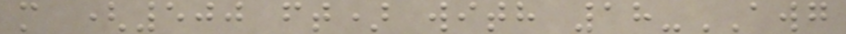m (500 ft) with 18-AWG
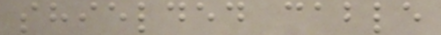shielded cable
